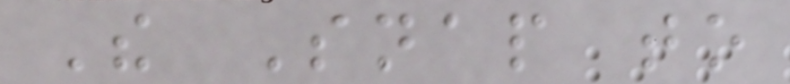The Snap to
